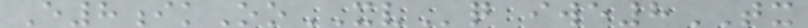E8ikOoXVq iwe8TX
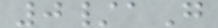0/aG
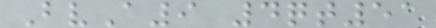BvA9 4qt51
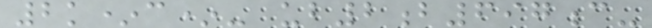2k*c*- ub2b697c-
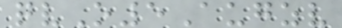qvO5Augzv
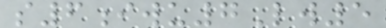s6iwu7Lw5
